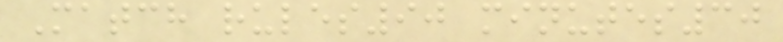Match rules90 minutes30
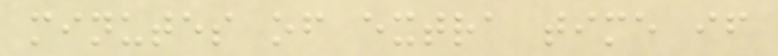minutes of extra time if
